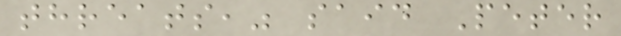threats," said Peter
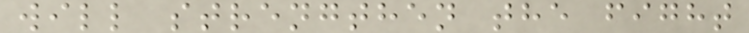will strengthen the fight
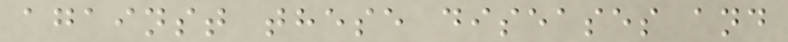against these diseases and
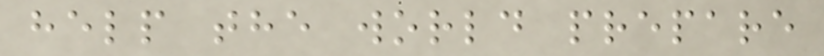help the world prepare
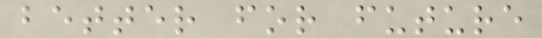better for future
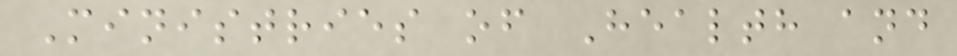Ministries of Health and
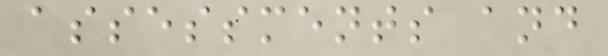assessments and
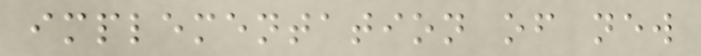implementation of new
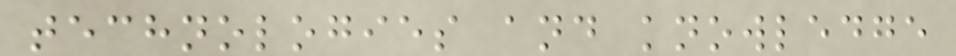technologies and knowledge
